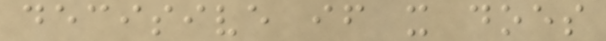decisive if it does
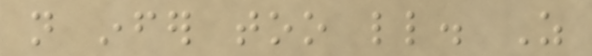not infer too little. As
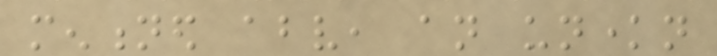mentioned above, an unknown
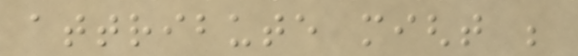attribute might be
